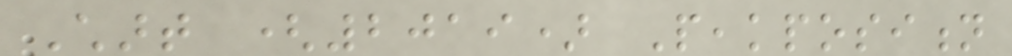Chart (2019) Peakposition
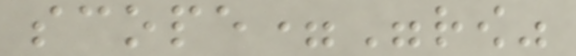scope="row"
